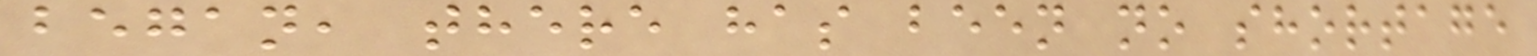began, there has been no shortage
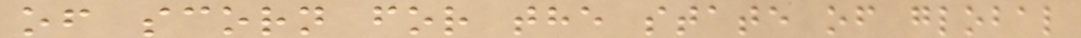of scorn for the state of global
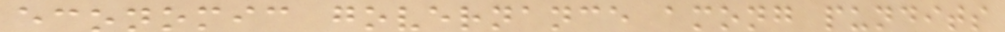economic governance among pundits
